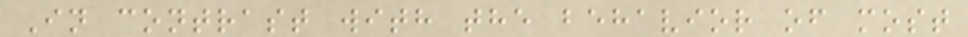In contrast with the behavior of most
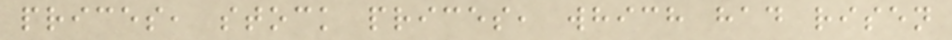prices, stock prices, which had risen
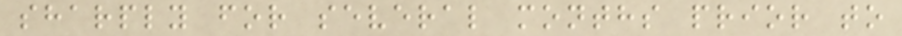sharply for several months prior to
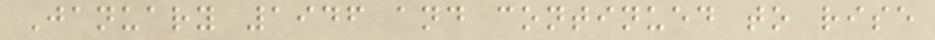January 1946 and continued to rise
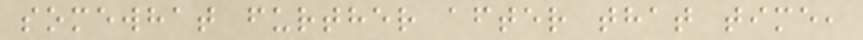somewhat further after that time,
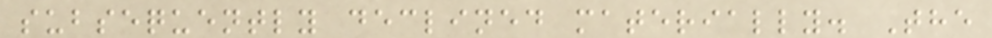subsequently declined materially. The
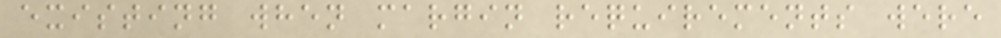existing when margin requirements were
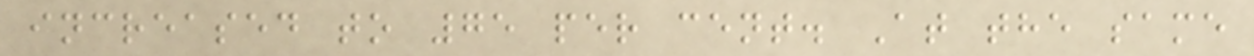increased to 75 per cent. At the same
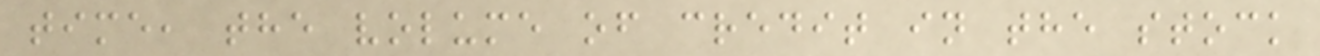time, the volume of credit in the stock
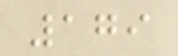179
